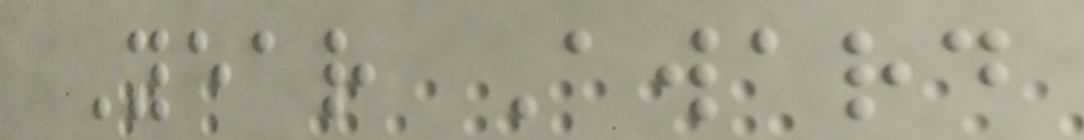Year Award
